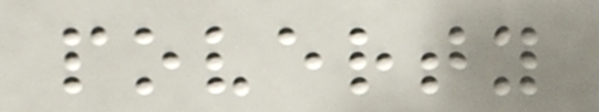poverty
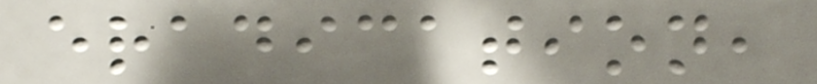eradication,
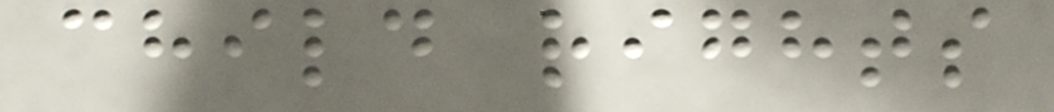child rights
